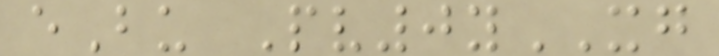eBu Pv0yXG
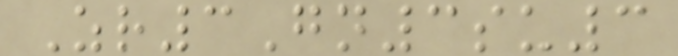Zr3Gn3su3
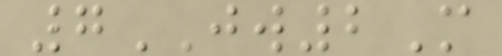7JW2M
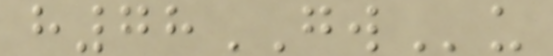h78GWu
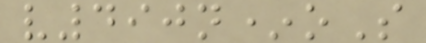v490n*oS
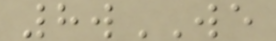8wWE
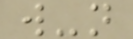w-n
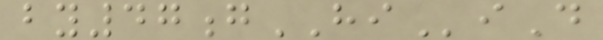by47gHIiD
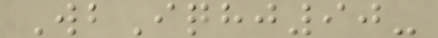WbIqhj90-
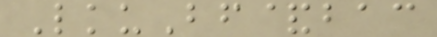LkuBf&bac
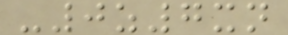-0z7xn
